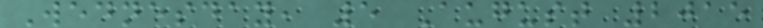Wednesday, 5 August 2015
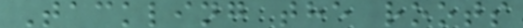Tackling the roots
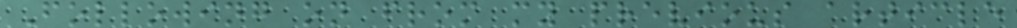Following on from my previous article
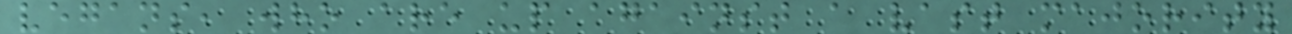vegans, who are up against a vast majority
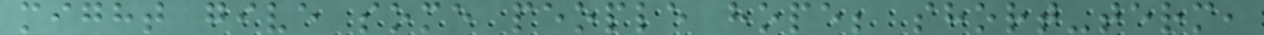might give some people hope; short-term,
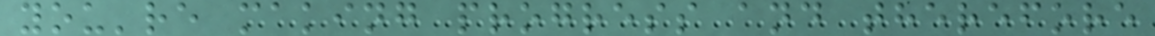you're making progress and therefore
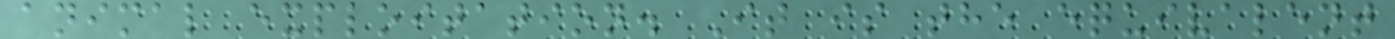animal exploitation. It is the equivalent
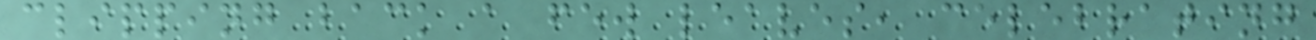clipping back a few leaves, celebrating
